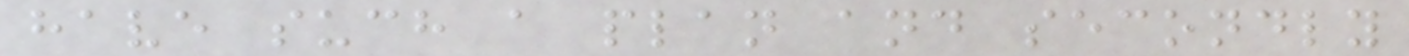have such a plan and secondly
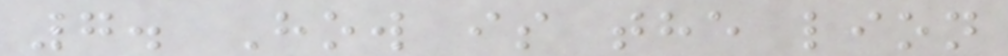7. How is the lion
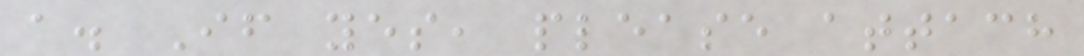a. If yes, please attach
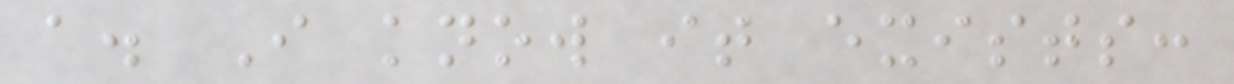a. I know it exists:
